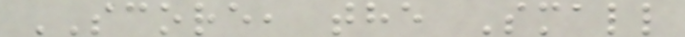SCORE, the Small
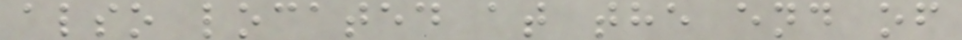also located at the end of
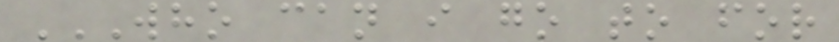WHO CAN I GO TO FOR
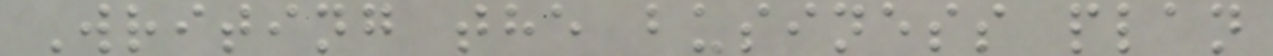Writing the business plan
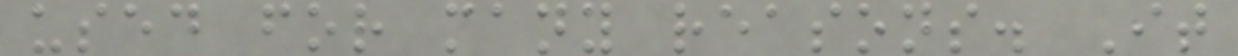used for many reasons. It
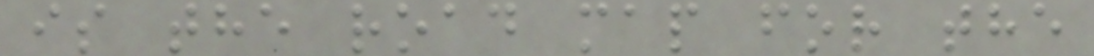is the road map for the
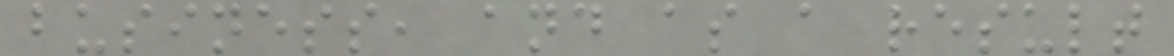business, and as a result
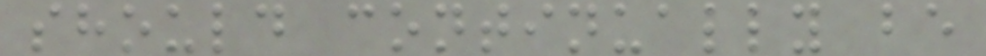should continually be
